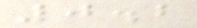0.2
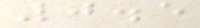0.5
